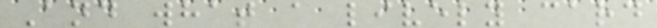And what a lively card
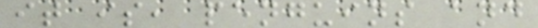it is, penguins and
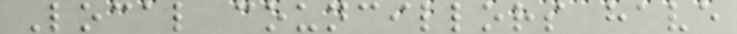Local councillors have
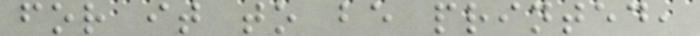for it to be printed,
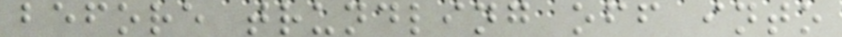before trundling off into
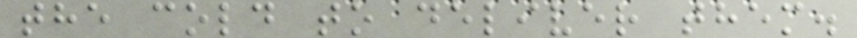the cold to deliver them.
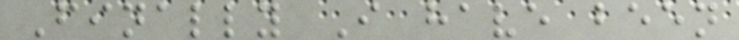Finally I have been
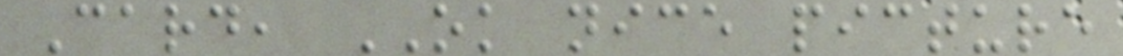Card, OK nice picture
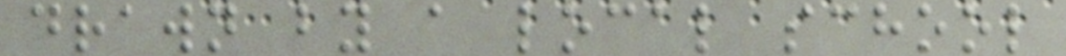drawn by a local school
